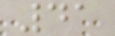41
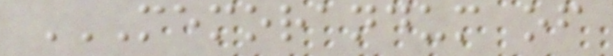MEMORANDUM OF
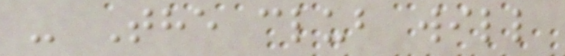- The club will
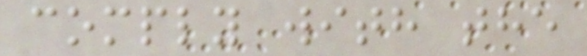comply with the
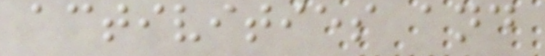activities and
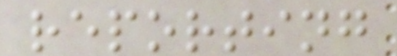reporting
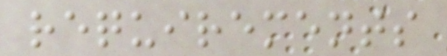requirements
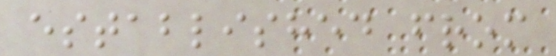established from
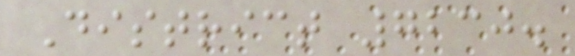District 7230.
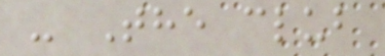- The club
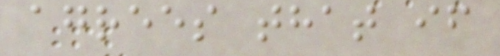agrees that if
